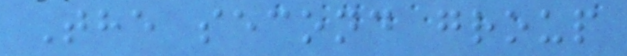The second group
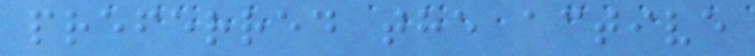preferred the active
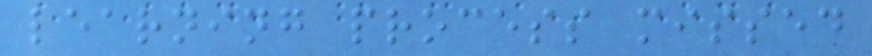learning process missed
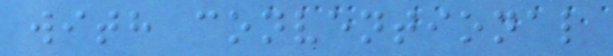with conventional
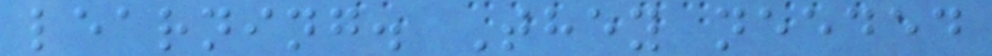learning. They needed
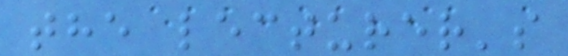the lecturer's
